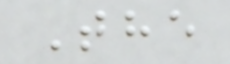The
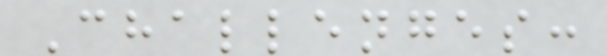Challenges:
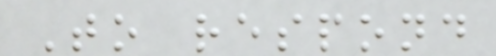To respond
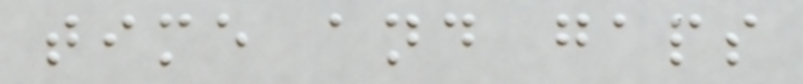time and gaps
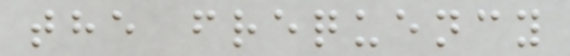the frequency
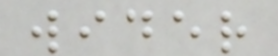wider
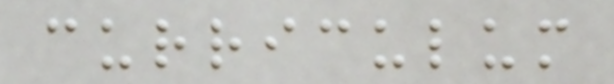curriculum
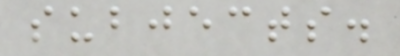subjects.
